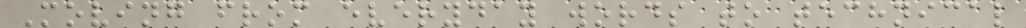Moving from everyday words to technical
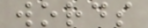words
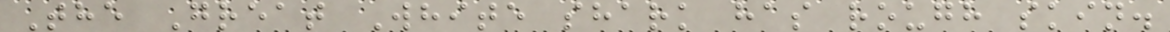The Great White shark has rough skin.
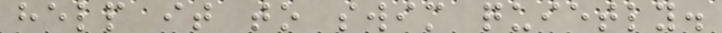help it to swim quietly.
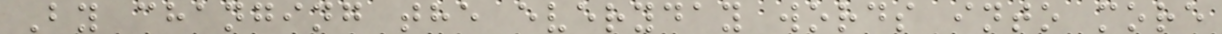By changing the everyday words into more
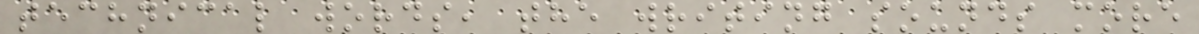technical words, the writing sounds more
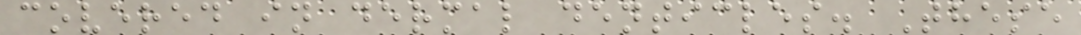covered in dermal denticles. These
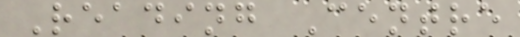Reading Centre
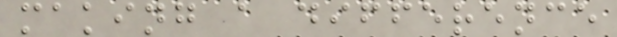making a difference
